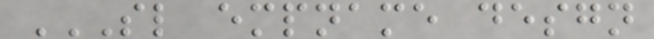SL EMPNAME DESGN
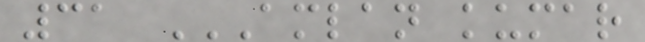31 AMLAN KUMAR
